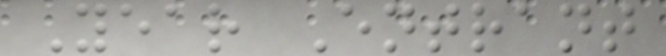Year Entrant
